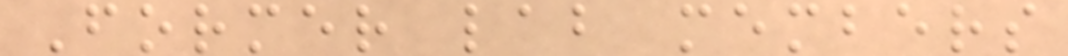Former lab members
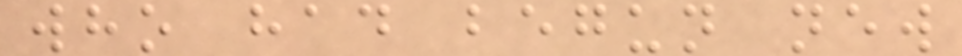who had begun new
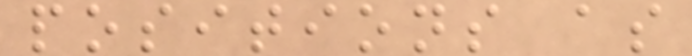positions as
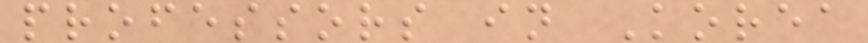professors in Korea
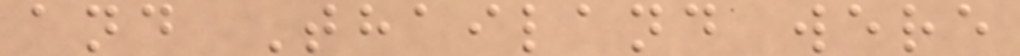and Thailand were
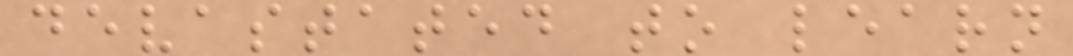devastated to learn
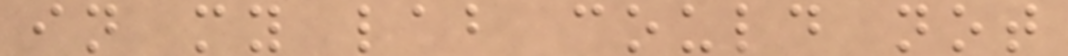in my lab could not
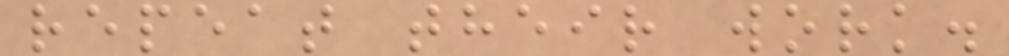repeat their work.
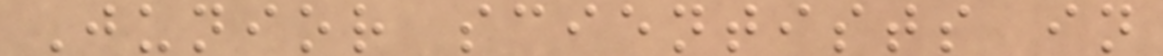Junior scientists in
